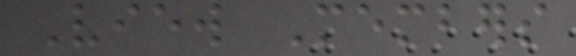View Members
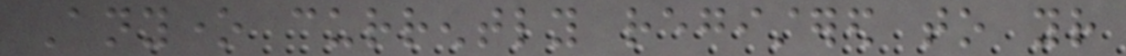Anyone currently registered to your
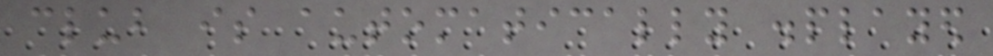club is automatically displayed
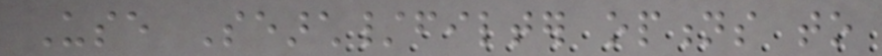Use Search/filter options to
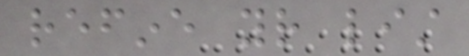refine your list
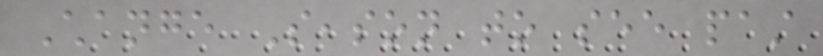Change Season to see past
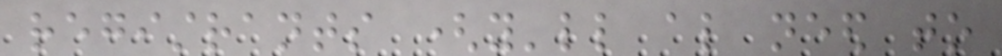registrants (you'll also need to
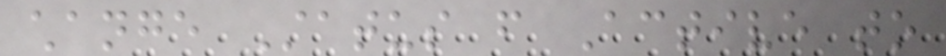change Status from Active to
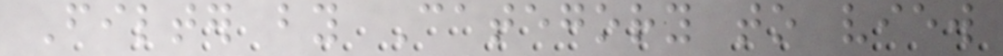Filter by Category to view
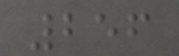256
